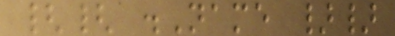{{ .Name }}
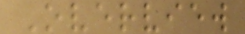Overview
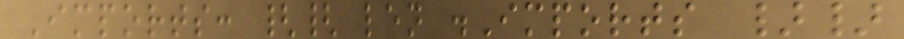Imports: {{ len .Imports }}
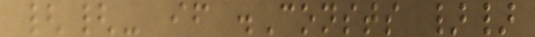{{- if .Consts }}
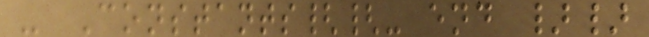- Constants{{- end }}
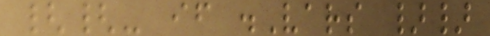{{- if .Vars }}
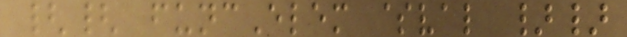{{ funcElem $val }}
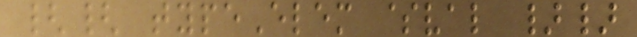{{ typeElem $val }}
